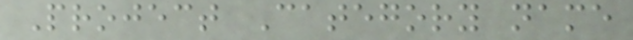Project Category name
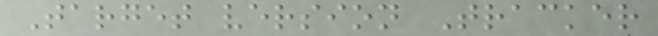Target version Tracker
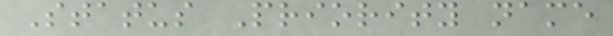Status Priority name
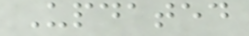Updated
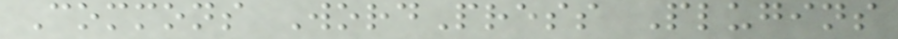Commons WordPress Plugins
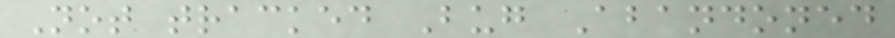Not tracked Bug Abandoned
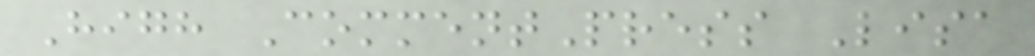High CommentPress Lisa
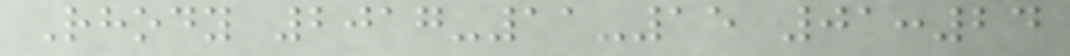Rhody 2017-11-15 01:24
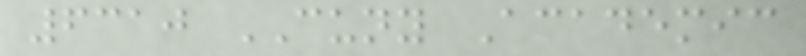6310 CUNY Academic
